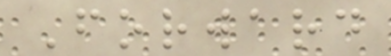Forward
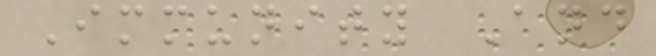Immunity And
